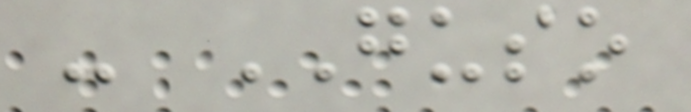- GUSO
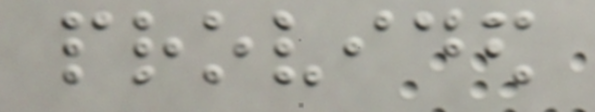provided
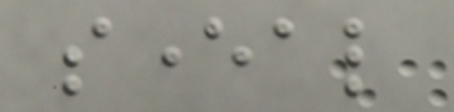several
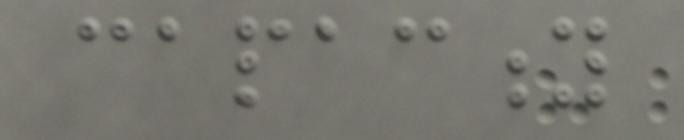capacity
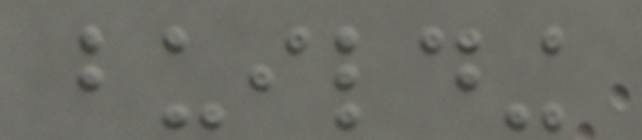building
